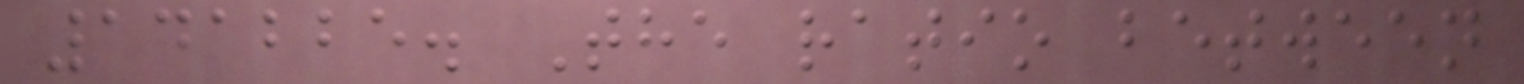141225. The ratio between
